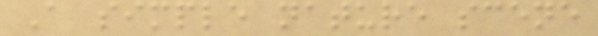A simple nature scene
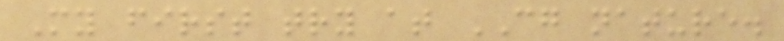My first try at CG nature.
